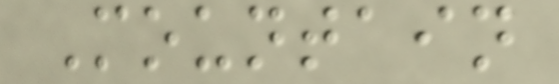Mountain
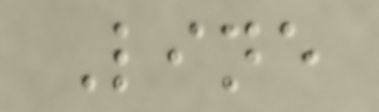Line
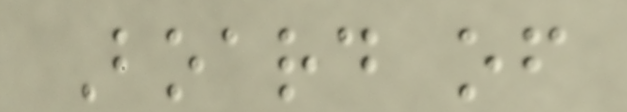Board of
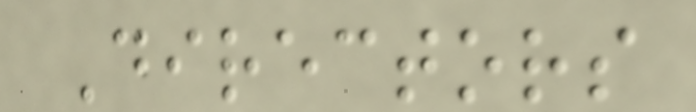Directors
